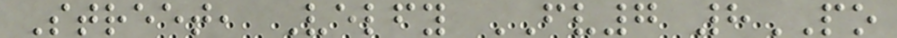Street, Velfy FV7 8PO
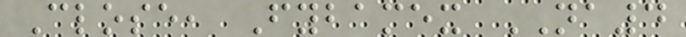Close, Fybamex NA4
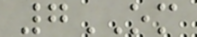7OM
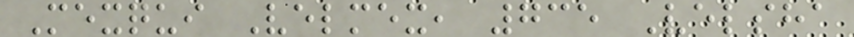Mexqui Velmex, 735 Velsha
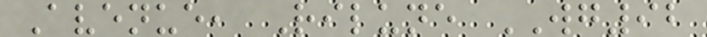Avenue, Rilune WG92
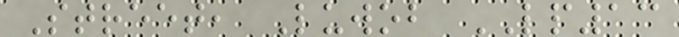Street, Luwob LP13
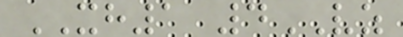XH1 4VZ
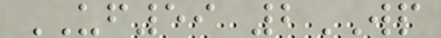UF59 2WP
